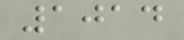1014
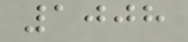1008
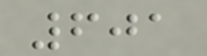601
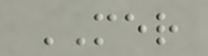MER
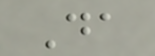Da
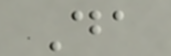Da
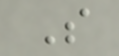S
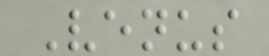Venus
